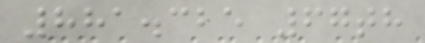881.325 67th
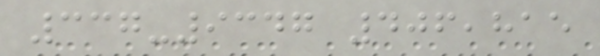337-9347 406,815
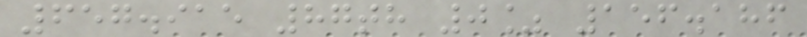657.915 87th 0% 156.186
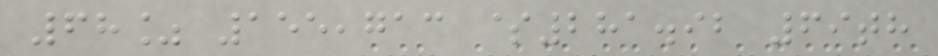68% 155,713 $281.92 69th
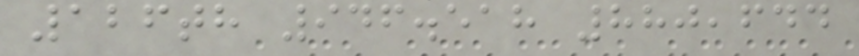126th 946.518 880,644
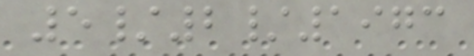5/2/1973
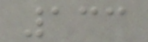133
